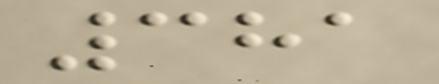381
